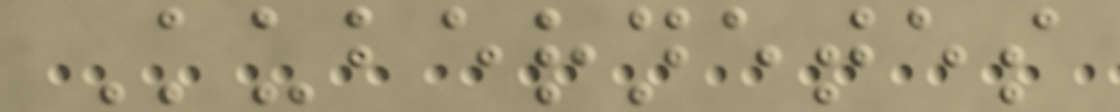Kubernetes
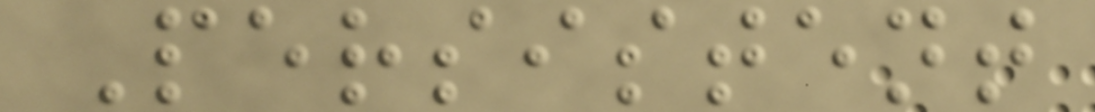Persistent
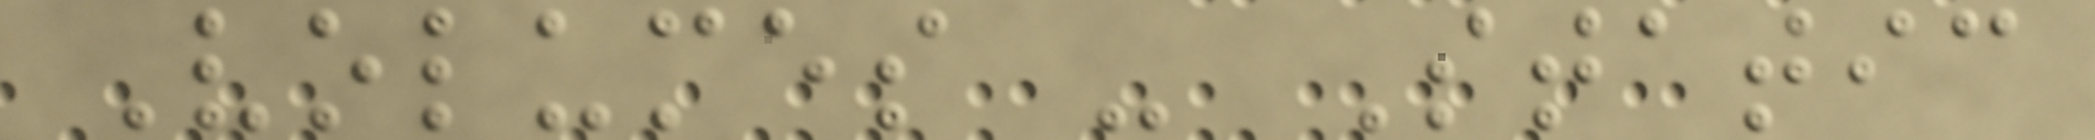Volumes - Static
